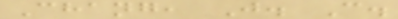Chang, J. C.
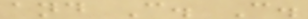and C. C.
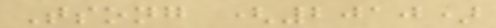Tsong (2010)
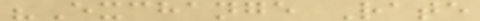"Exchange Rate
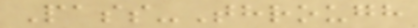Pass-Through
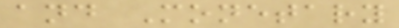and Monetary
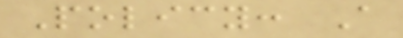Policy: A
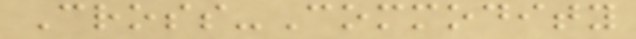Cross-Commodity
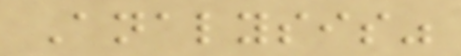Analysis"
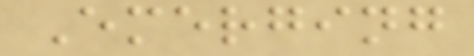Emerging
